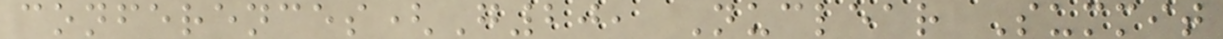conferences(G20, Nuclear Summit
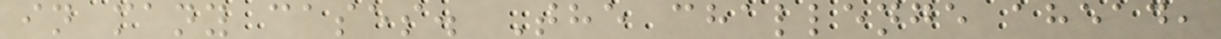in many cases. The challenge ahead,
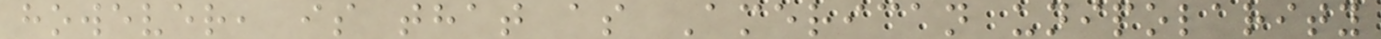however, is that as American unipolarity
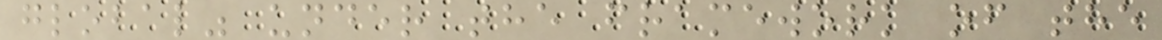global" under the framework of the
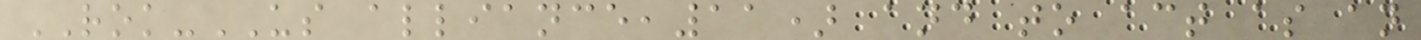ROK-US alliance,11) and to act as an
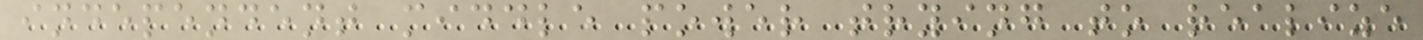independent middle power trying to realize
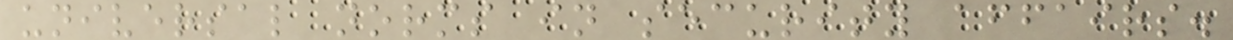universal norms in security affairs.
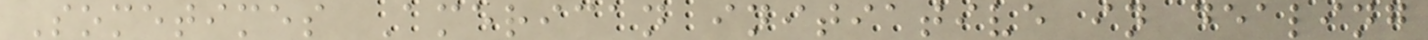Sometimes American initiative in dealing
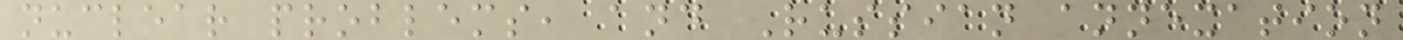nuclear problems, and Russian annexation
